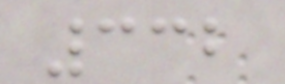332
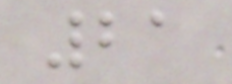21
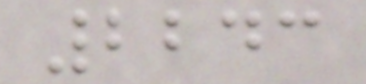2243
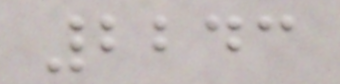2243
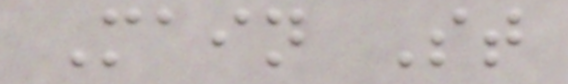Main St
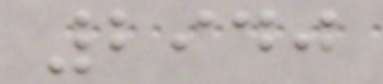2940
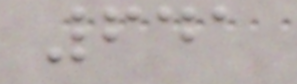641
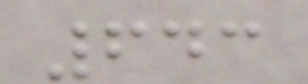643
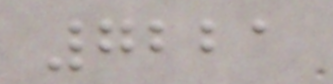7221
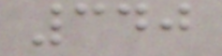340
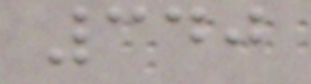340
